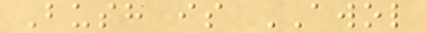Bush is AWOL
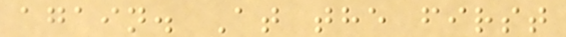again. At the first
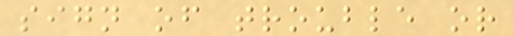sign of trouble or
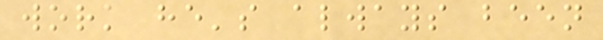work he's always been
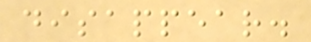disappear.
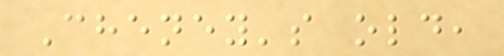Cheney's old,
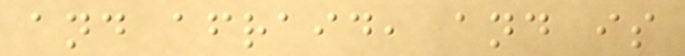and afraid, and is
